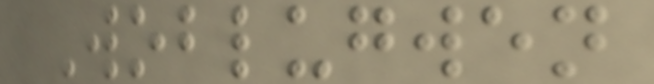Woblugwen
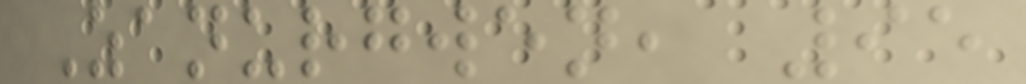Zanurgwen, 95
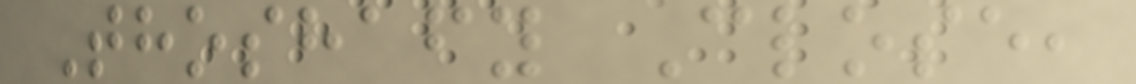Thoshafy Close,
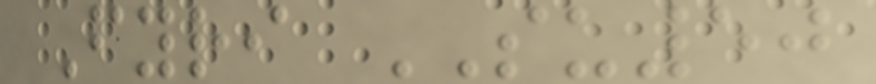Fyri SU50
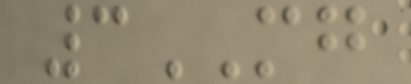3MG
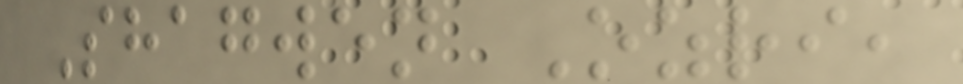Shagwen Ozri,
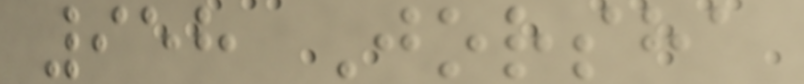958 Jorsha
